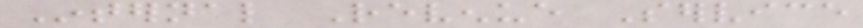Internal Revenue Service
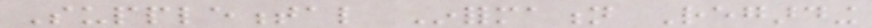Supplemental Information Regarding
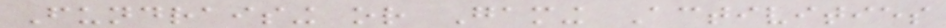Fundraising or Gaming Activities
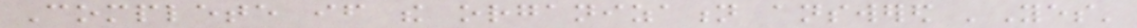Complete if the organization answered 'Yes'
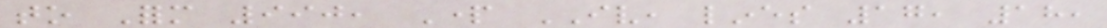to Form 990, Part IV, lines 17, 18,
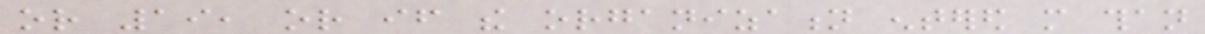or 19, or if the organization entered more than
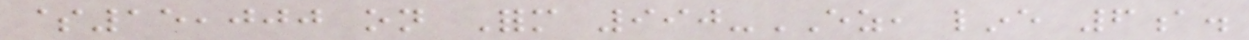$15,000 on Form 990-EZ, line 6a.
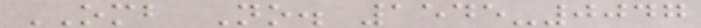OMB No. 1545-0047
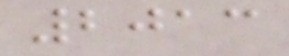2013
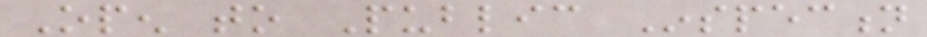Open to Public Inspection
